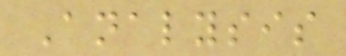Analysis
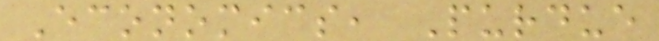Economics, Purdue
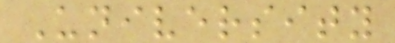University
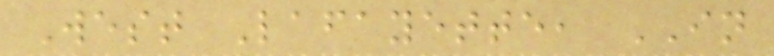West Lafayette, IN
